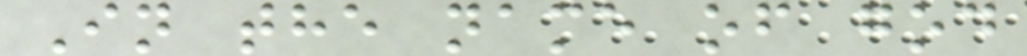In the name of god
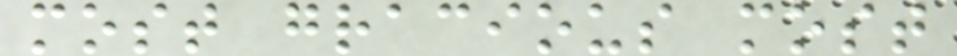most gracious most
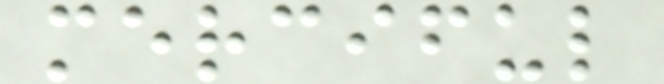merciful
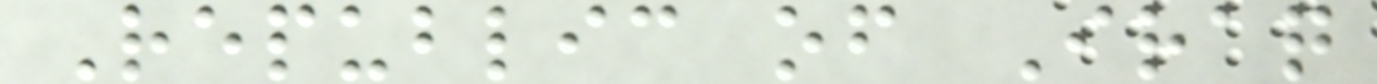Republic of Iraq
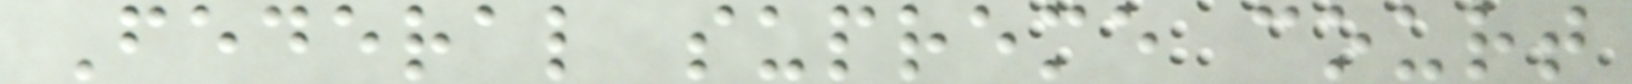Federal supreme court
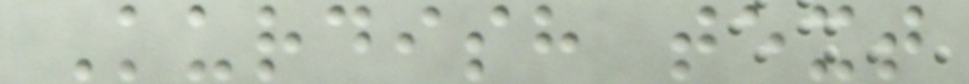Kurdish text
